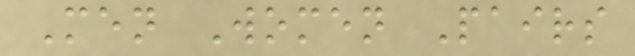Men Women Pairs
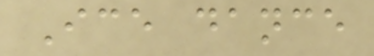Ice dance
